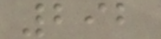292
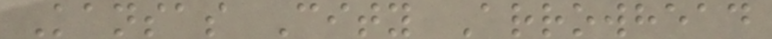Kansas City Arrowhead
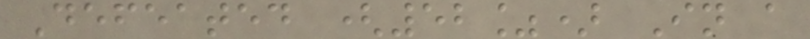Defeated (52%) In a
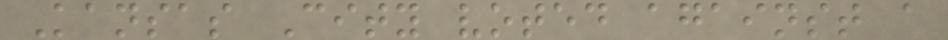Kansas City voted against a
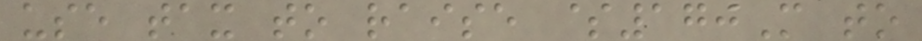use tax to raise $170M to
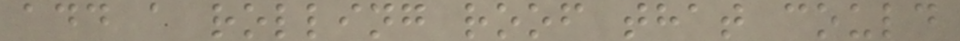add a rolling roof that could
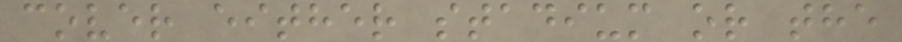cover either stadium or the
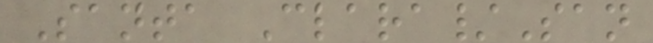Santa Clara/San
